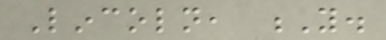Lincoln, Y.
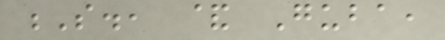S., & Guba,
